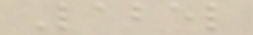Label
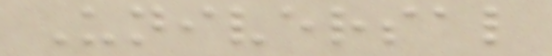Universal
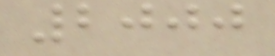2000
